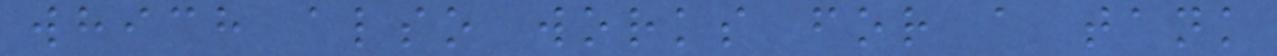which also works for a tank
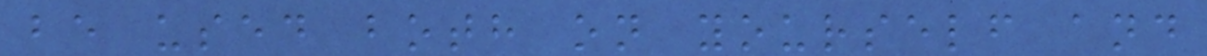be used both on yourself and
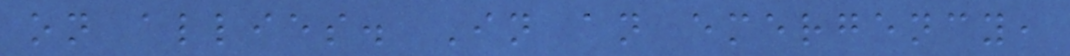on allies. In an emergency,
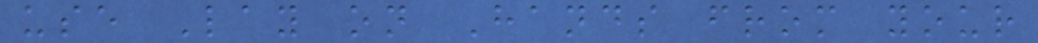use Lay on Hands from your
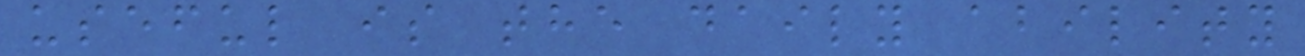useful is the daily ability
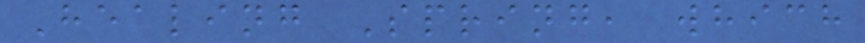Healing Spring, which
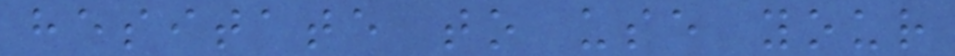hesitate to use your
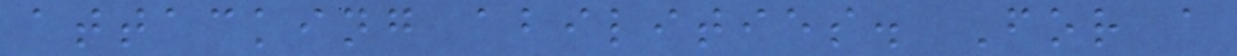attacking abilities. For a
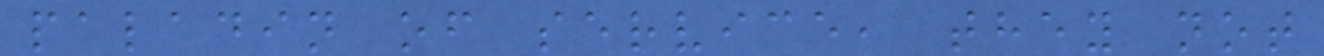paladin of service, they not
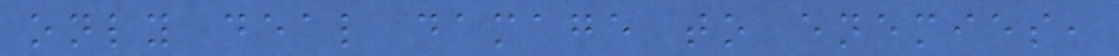only deal damage to enemies,
